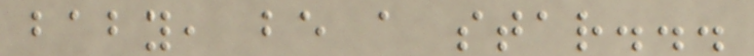baby, be a star...
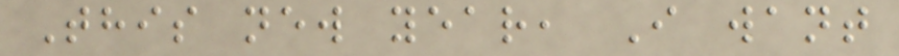This new year, I want
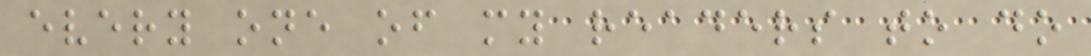every one of my readers to do
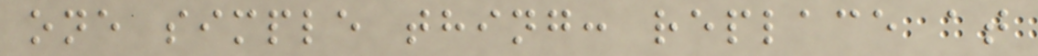one simple thing: replace at
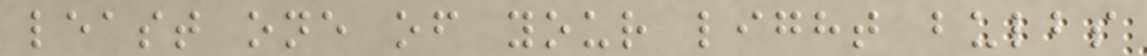least one of your light bulbs
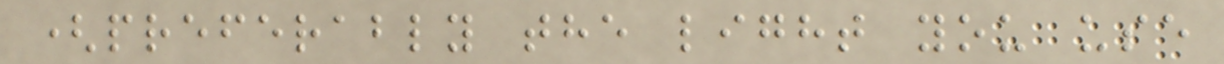(preferably the light you use
